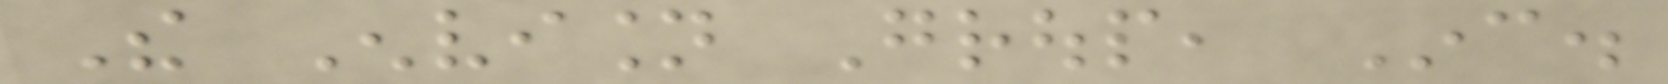The Envision Group, Inc.
